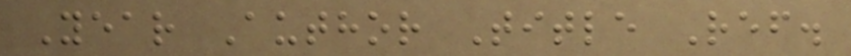Year Author Title Ref.
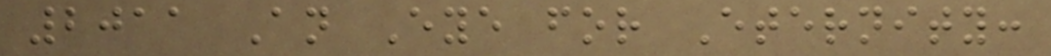2011 An Eye for Eternity:
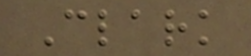Clark
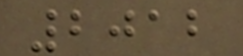2012
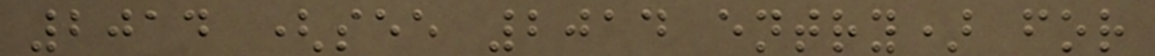2014 (see 2014 entry) for
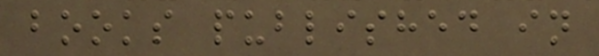books published in
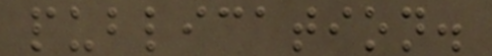publication.
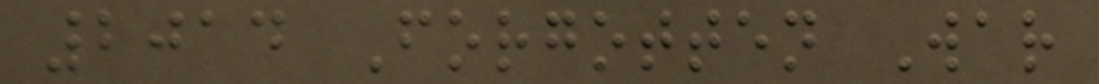2014 Forgotten War
